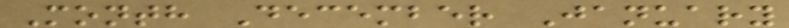Month December January
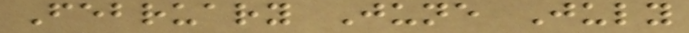February June July
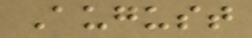August
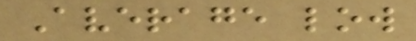Average low
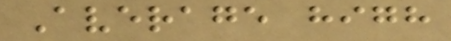Average high
